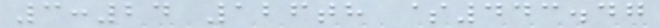3:24 126th $443.47
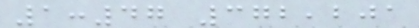1:47 372,201
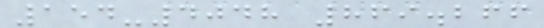154-4048 869.266
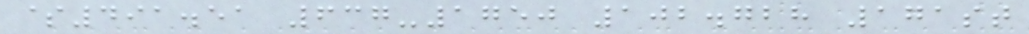$491.51 637-1750 102.728 171st
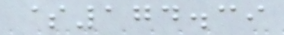$174.39
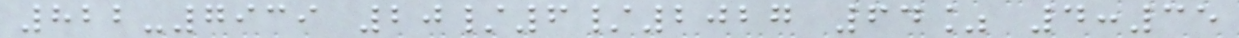822-7939 20/6/2027 64% 4:35
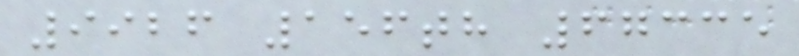9926 156th 67335
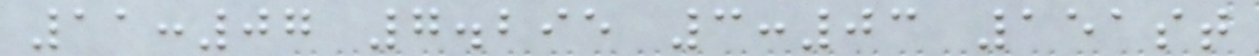11:07 7.295 3:03 151st
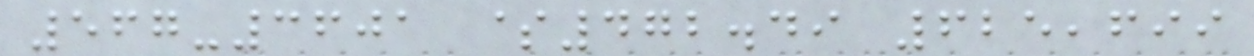567-3601 $472.49 625,699
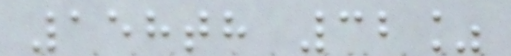158th 32%
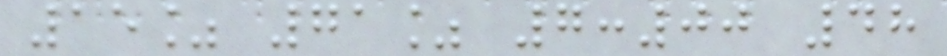15% 71% 7:00 48
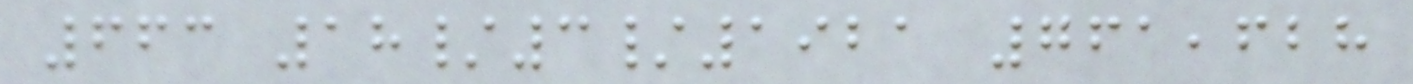663 18/3/1921 761,628
